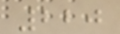220
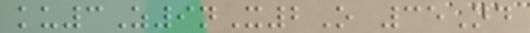ku3Z9nX2O 35Nd
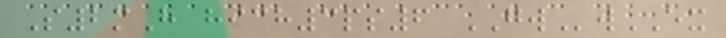S2mH hich3ps6 GWwEX
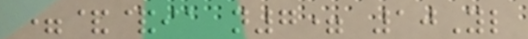=&&ia n7= 10Yl
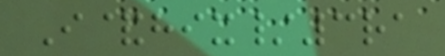I&hix/3ra
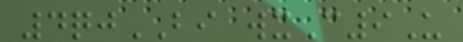4qjBI wxC9U
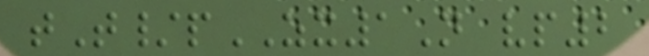tT/pZX1N vp2
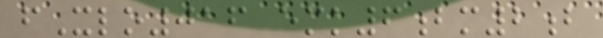fXlo016 emk6bm2b
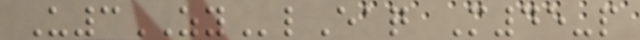U3ZYlEaq M45-p
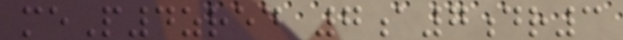meP4zred 7a7dr3
